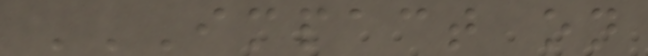IMPACT ON
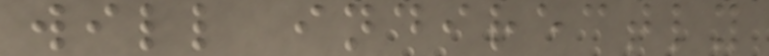will indirectly
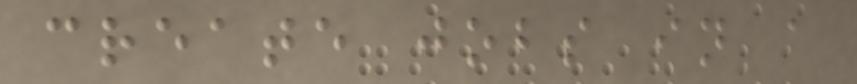create jobs in a
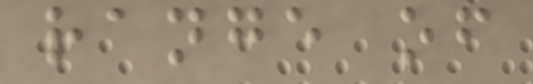range of
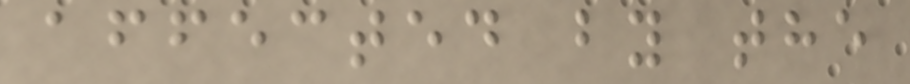affected by the
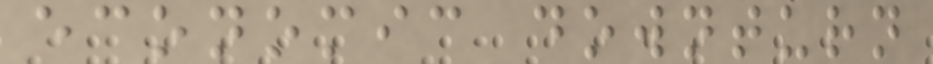economic downturn
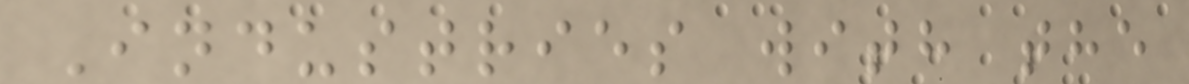Industries with the
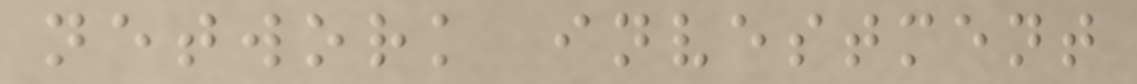network investment
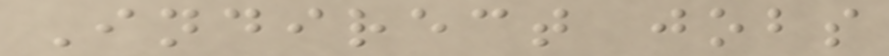Indirect jobs
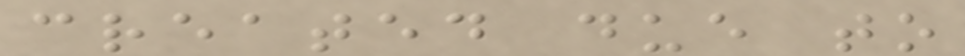created due to
